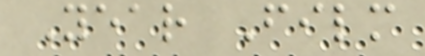Year Film
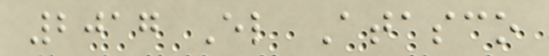2017 El Atasco
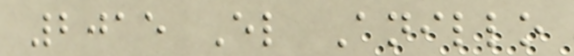2015 El Anillo
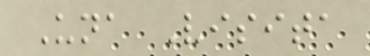Una Visita
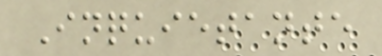Inquietante
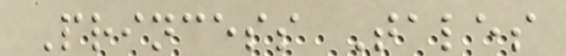Princess Tales
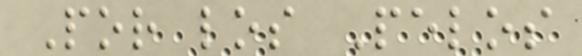Por los Pelos
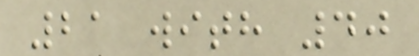21 with 40
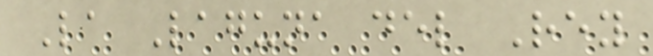La Laguna del Rey
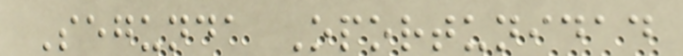Segunda Oportunidad
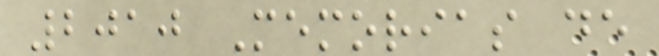2010 Memorias de
